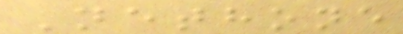Nethone
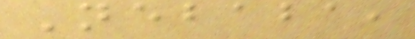Nebaba,
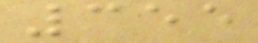355
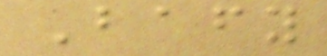Bafy
